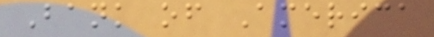Bank of America
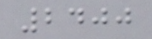2400
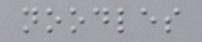noodles
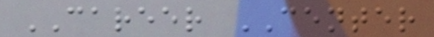CAREER CENTER
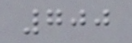700
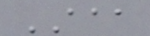AAA
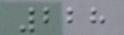228
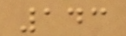143
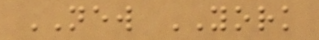NEW YORK
